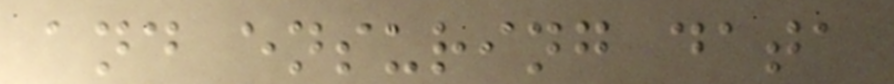and ensuring data
